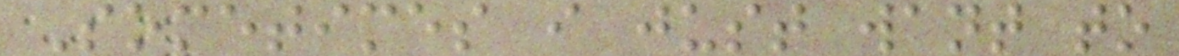Sometimes i just want to
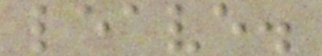leave.
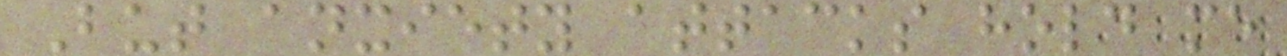But anxiety attacks hold me
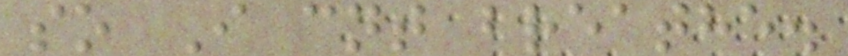so I cnt breathe.
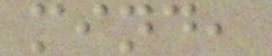mind,
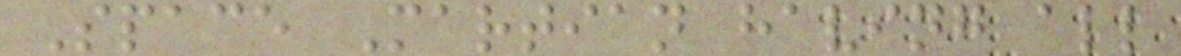Space Martian having all
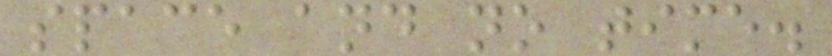space and no time.
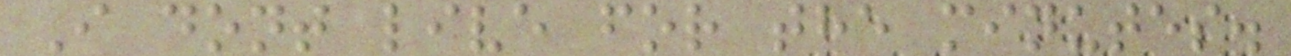I dont live for the minutes.
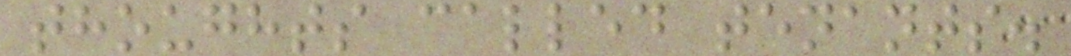thoughts called tenants.
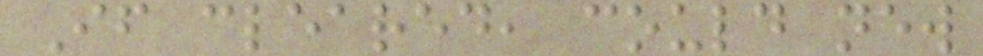If cleared, could new
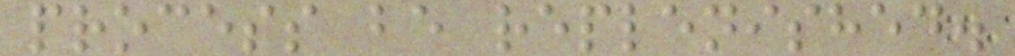process be replenished.
